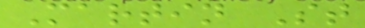Martin St
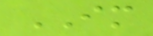IM
